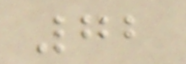72
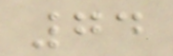74
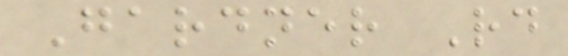Gardner Rd
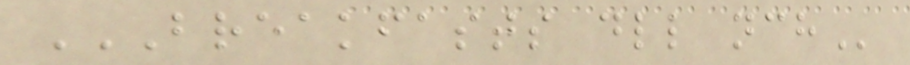BREAKFASTS DLL NCH
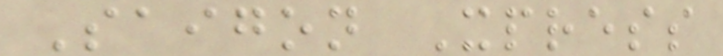Saigon Xpress
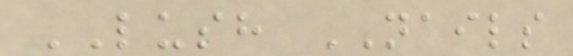LUSH NAILS
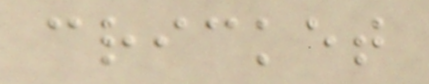cricket
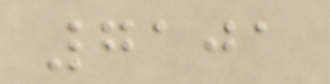7101
